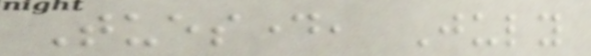Tuesday, July
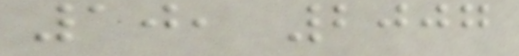10, 2007
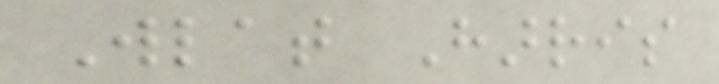Wlat Harris
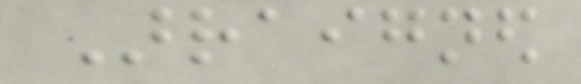Arraigned
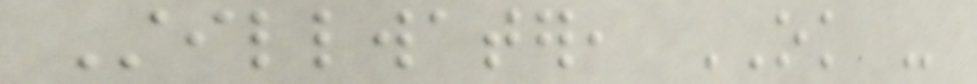Stillwater, OK -
